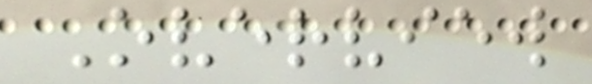Overview
